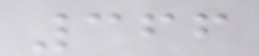366
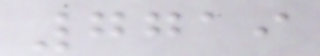7719
